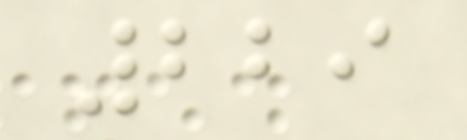229
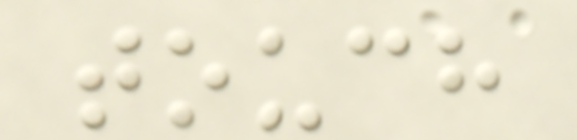touch
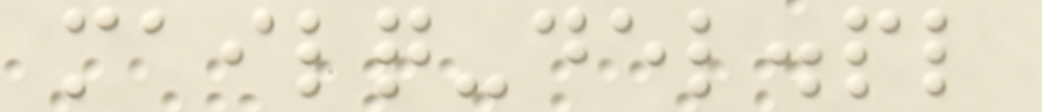mailq-del.pl
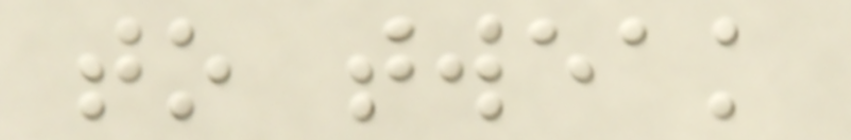to tweak
